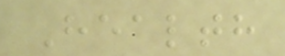Health
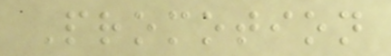Promotion
